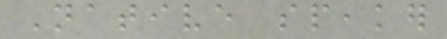Native speaker
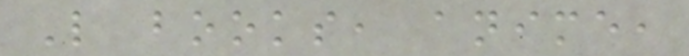Like books, anime,
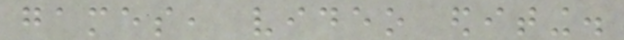games, video editing.
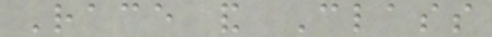Race and Class
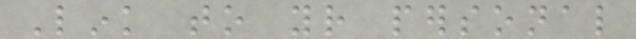Link to your personal
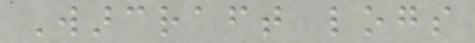Warcraft logs
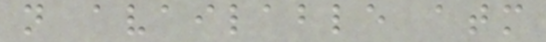not available atm
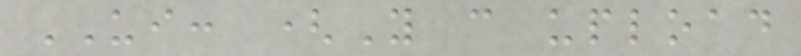UI: (You can upload
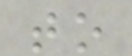to
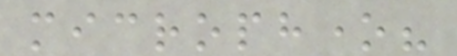microphone?
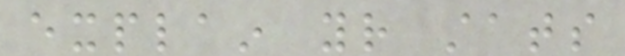explain your stats
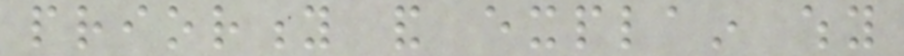priority and explain why
